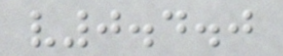v0.4.0
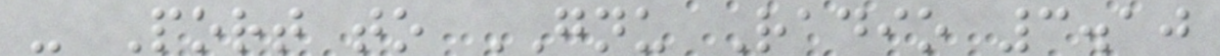- Port to GNU Radio 3.10
